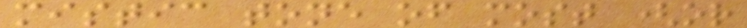mistic tone of most (or
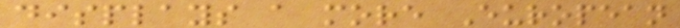displays a more European
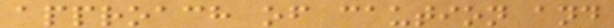approach of caution and
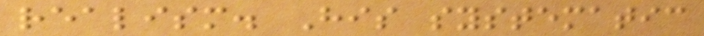realism. His systematic
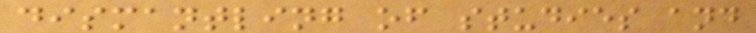dismantling of studies and
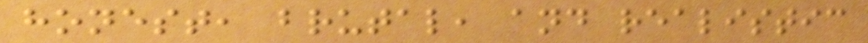honest, brutal, and realistic
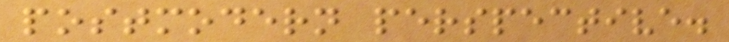postmodern perspective.
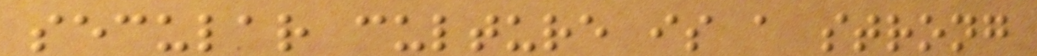secular culture is a strong
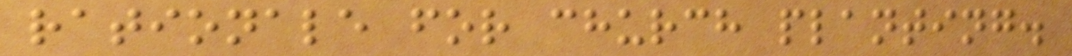rationale for church planting.
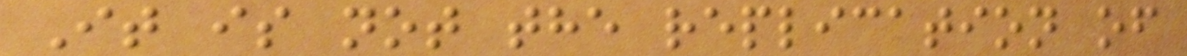It is not the replication of
